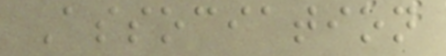Association
